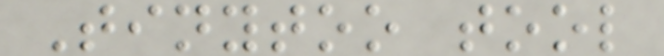Tinytoo tool
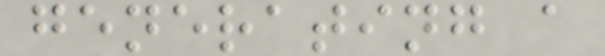generating a
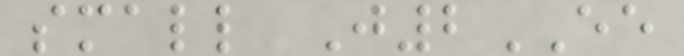small J2EE
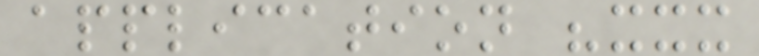application "xxx
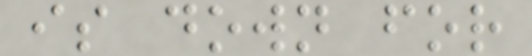is down for
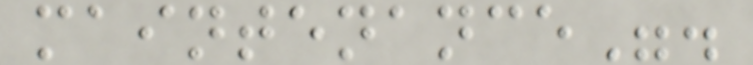maintenance".
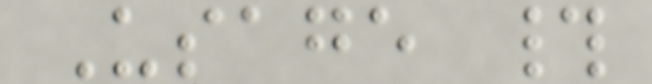Usage #
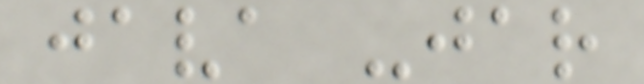java -jar
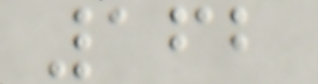162
